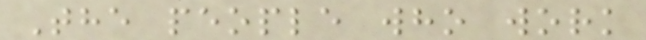The people who work
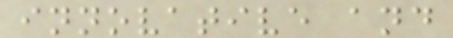innovative and
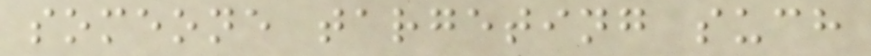someone targeting such
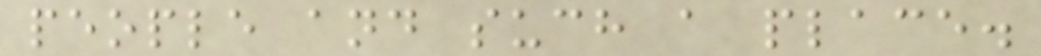people and such a place.
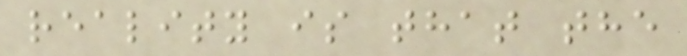reality is that the
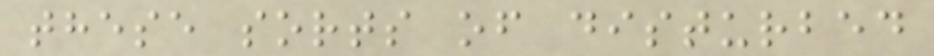these sorts of disturbed
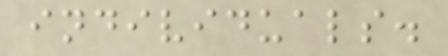individuals.
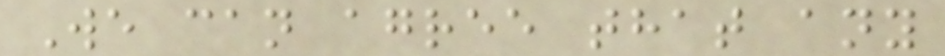We can agree that any
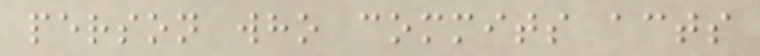person who commits acts
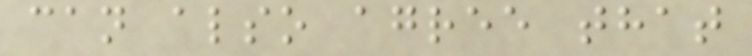can also agree that
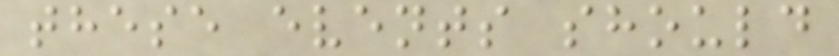these events should
